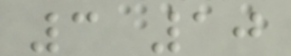3 10
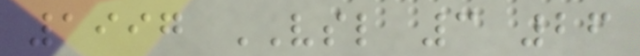1997 VSL 3 26
